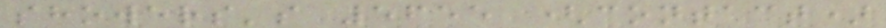showers's 5655 (contact)
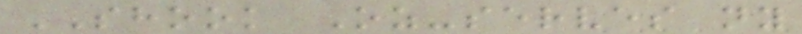SHOOK Oz-serves ny
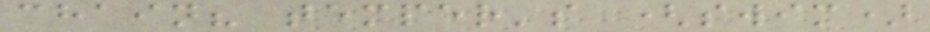chain? temper's (swim)
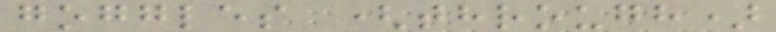goggles (through)
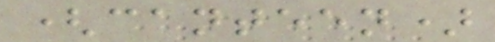(canteen)
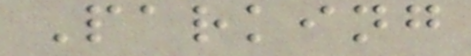Parking
